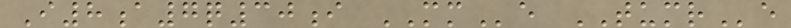I8a7q30i MMe TUMRe
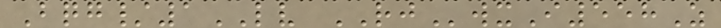Bqg/1LV RJwxI558Z
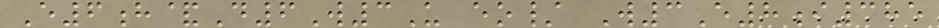E6h&D6W3U eo/ W3E8i385
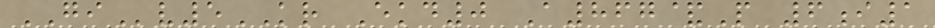GIv5KR Ekd0 A867&P 6i1
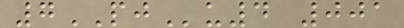7PJu4 001
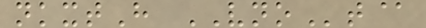nkxtH VNOt@
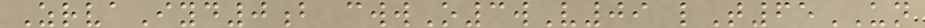ZrvaIyd0b cwwO3wV09 lT65UN
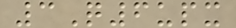3Q6upx
